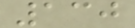130
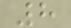8
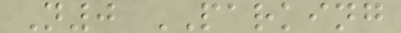N0 PARKING
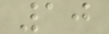10
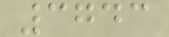3743
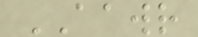AAWR
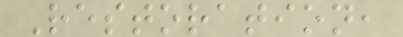Restoration,
